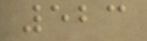523
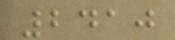2410
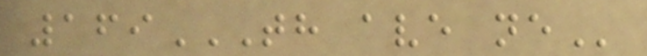169TH AVE NE
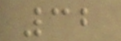32
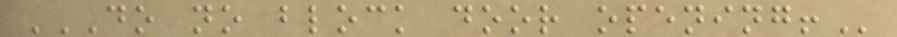DO NO BLOCK DOOR OPENING!
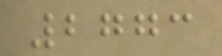2773
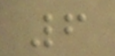6
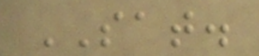SAT.
